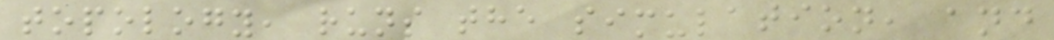topology, runs the simulation, and
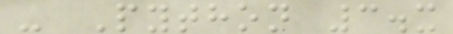- Python 3.x
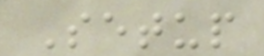Setup
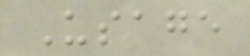Usage
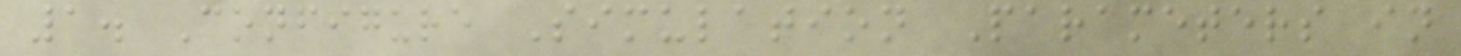1. Configure Simulation Parameters in
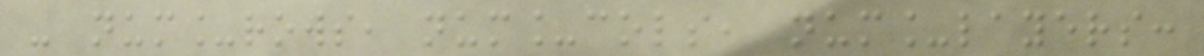- num_rows, num_cols, num_layers:
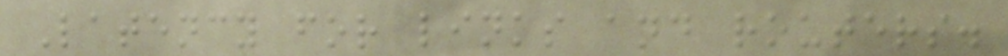Latency for links and routers.
